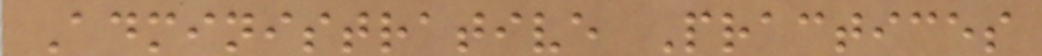Administrative Practices
